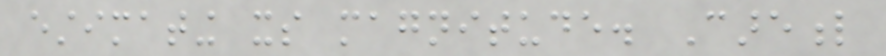estimating its magnitude. Careful
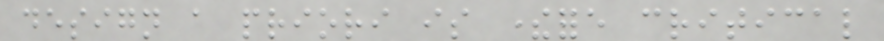design a priori is therefore critical
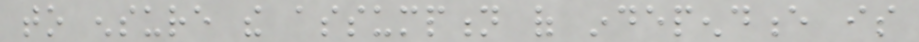to ensure the assumption of independence is
